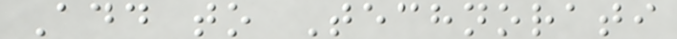Add to Technorati
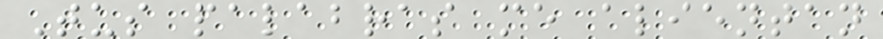Tus palabras me alientan
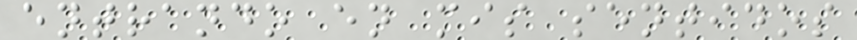entrando en mis sentidos
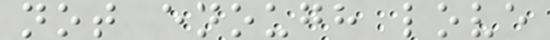not enough love
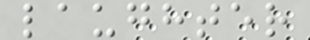laughter
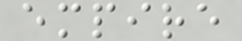empire
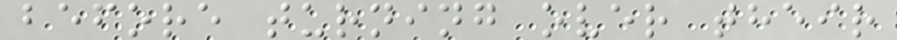before turning over their
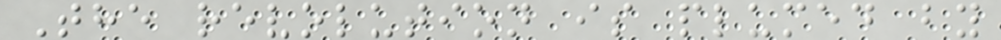The revolution is plumed by
